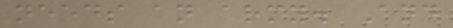needs an army. And
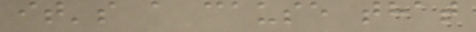it's a cause that
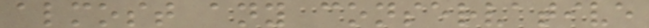almost any conservative
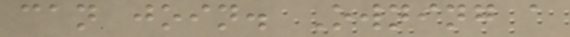can join. Owning a
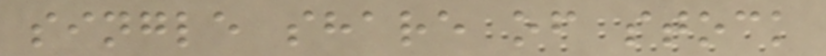single share of stock
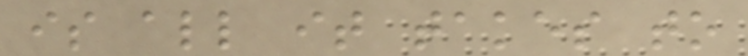is all it takes to
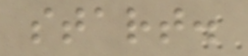start.
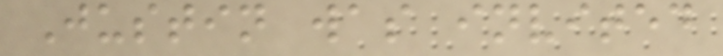Justin was invited
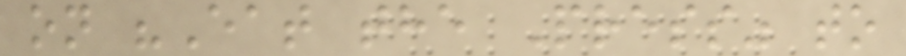on "Eat the Press" to
